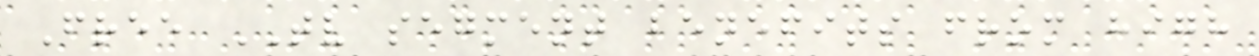Free TV segment benefits from high
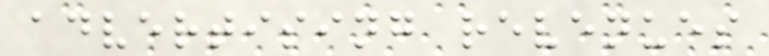advertising revenues
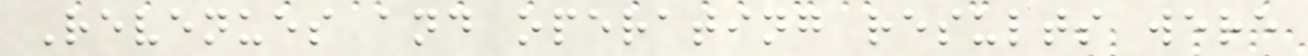Revenues and operating results were
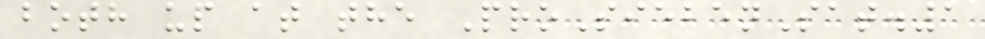both up at the ProSiebenSat.1
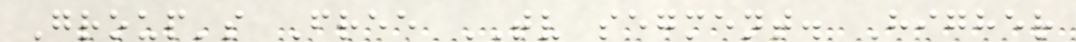Group's Free TV segment. Higher
